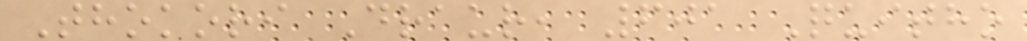Thokori Draur, 601 Quitho
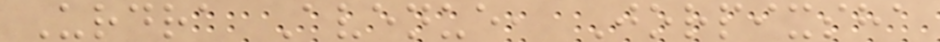Urdra Avenue, Jorpixsha
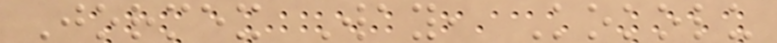Jormex Way, Kokolu
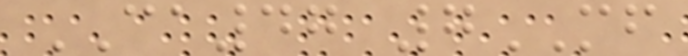CA47 7MF
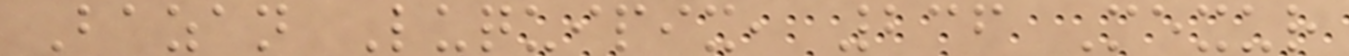Bazan Luquipix, 236 Mexur
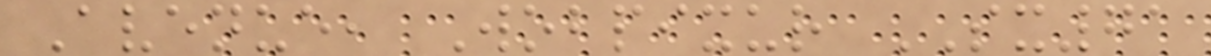Avenue, Wobpixur SX71
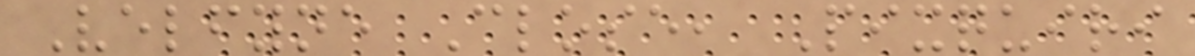Velfyne Close, Pixquiri
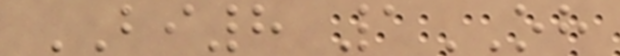BI8 1OH
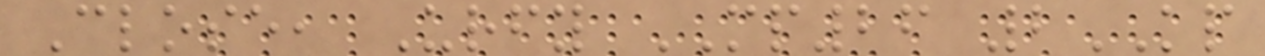Close, Urfy MP26 2KP
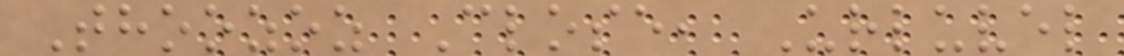Thoozoz Close, Urluvel
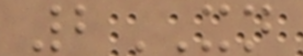2XN
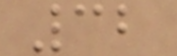32
